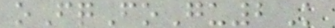oFqFoGu2K
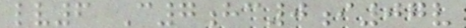lv6 C7hc0i07v
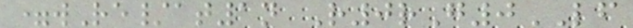=wRe/at1n R0rG0LF
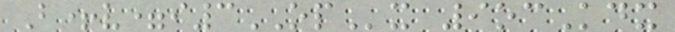B+v=i3OPx 9ocKdx
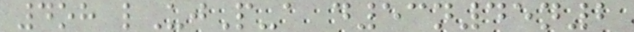4oh lUjP-a d53n45n2
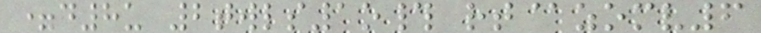=d8u 2twls1o# rt@zomv6
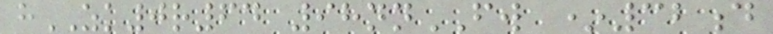hZK0r64 98nnFW *32d
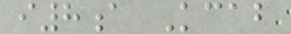i8a Kcab
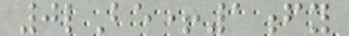0lBe+1fy
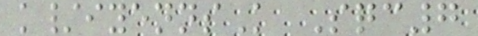k/iyennsK Sqc7
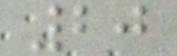20
